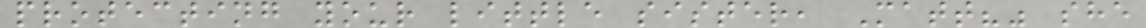protecting your little sister, Matt?" she
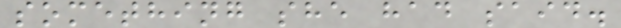something she had said.
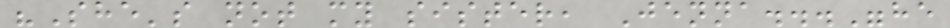"She's not my sister, Jenna..."he
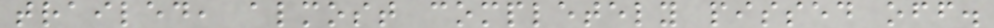trailed, almost completely pissed off.
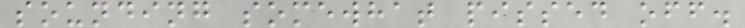sounding somewhat pissed off.
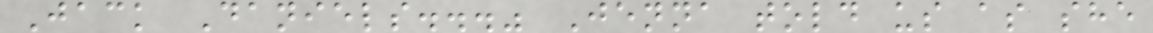Jack Daniels..." Jenna told us as she
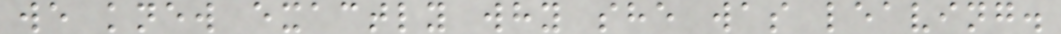we knew exactly why she was leaving.
